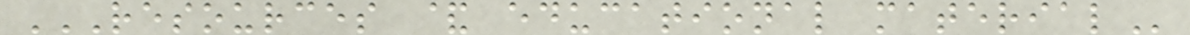RESOURCES & EDUCATIONAL MATERIAL
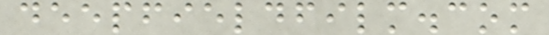deepfieldfilm.com
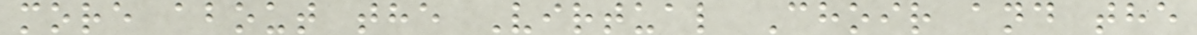more about the Virtual Choir and the
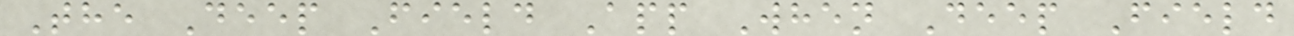The Deep Field App When Deep Field
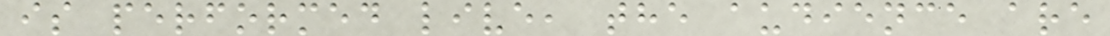is performed live, the audience are
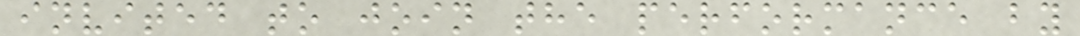invited to join the performance by
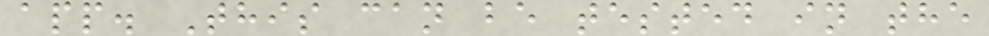app. This can be tested in the
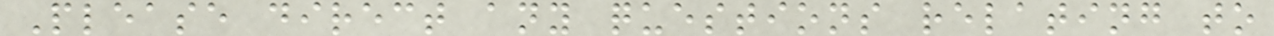Please direct any questions relating to
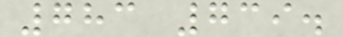783 739.
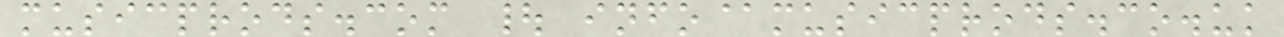musicprods.com | info@musicprods.co.uk
